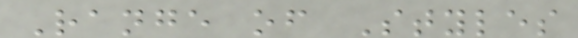Range of Styles
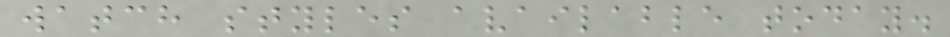watch styles available today.
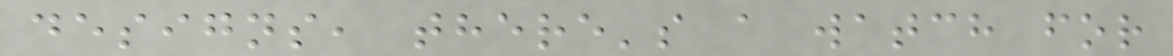designs, there's a watch for
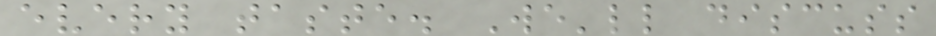every taste. We'll discuss
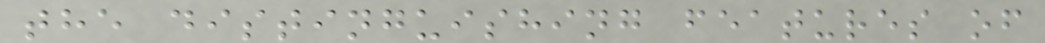the distinguishing features of
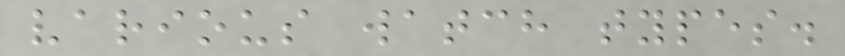various watch types.
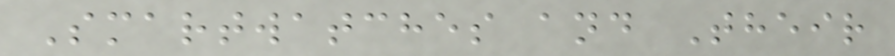Smartwatches and Their
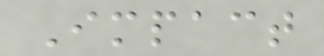Impact
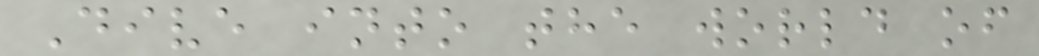Dive into the world of
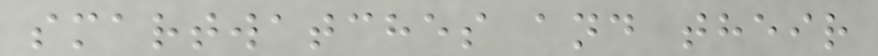smartwatches and their
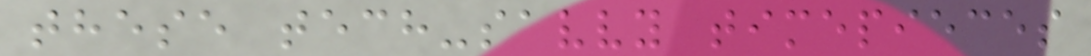these tech-savvy timepieces
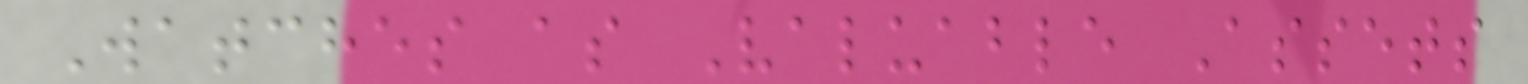Watches as Valuable Assets
